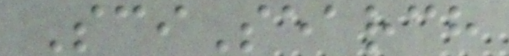SciSearch
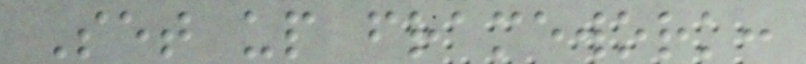Set up framework:
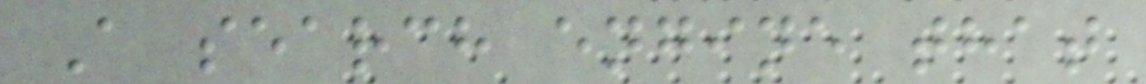A search engine that
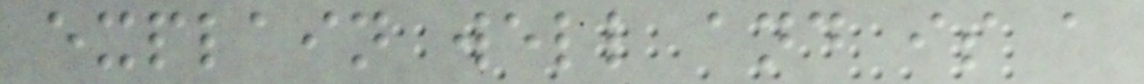explain well and is a
